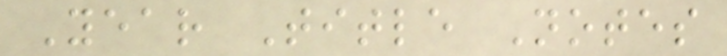Year Title Notes
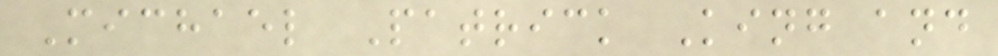Michael Patrick King and
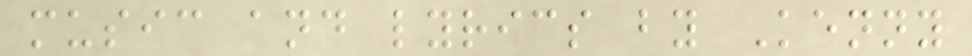music and lyrics by Kenny
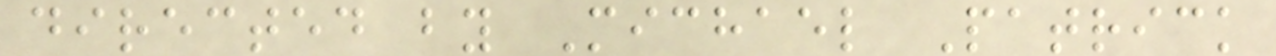directed by Michael Patrick
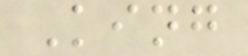King
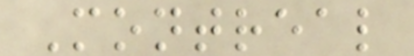Montreal
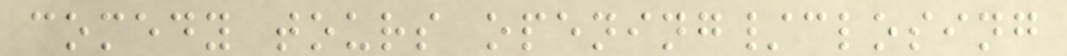comedy tours opening/closing
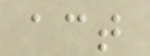act
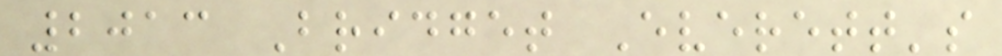2013 Bridget Everett's
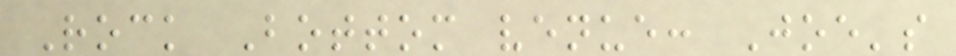Rock Bottom venue: Joe's
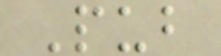Pub
